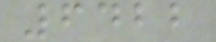6422
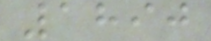1890
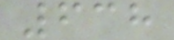638
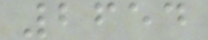2654
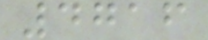4716
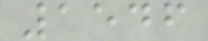1546
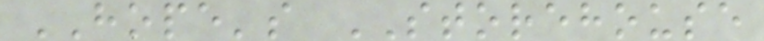HOPE's STOREHOUSE
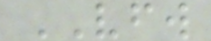VFW
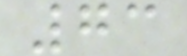73
